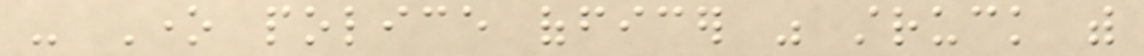- One police officer was struck with
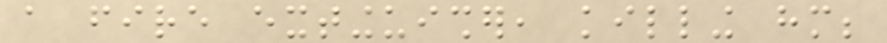a fire extinguisher, killing him;
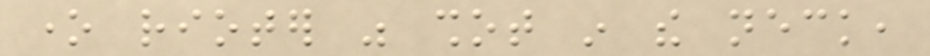one rioter was shot in the neck,
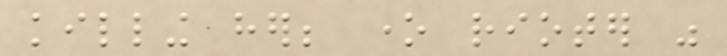killing her; one rioter was
